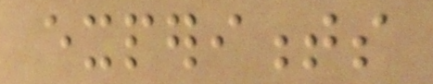experiments
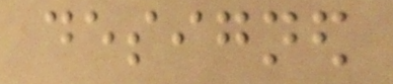designed
